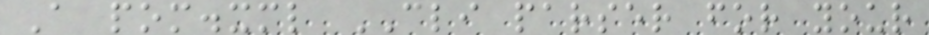A pom.xml CLI parser for your
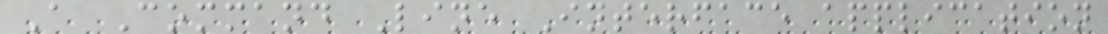A Command Line Interface application
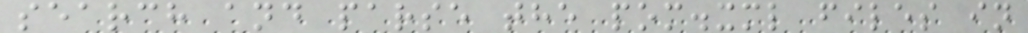search and parse the pom.xml files in
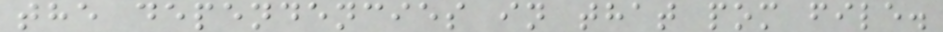the dependencies in that pom file.
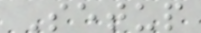Setup
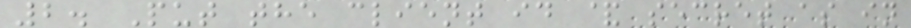2. Put the client id & secret as in
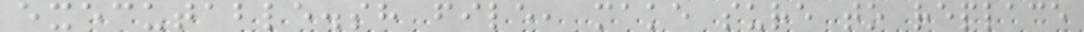executable.sh file, make sure to replace
